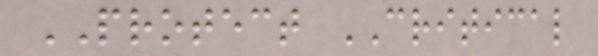PROTECT CRITICAL
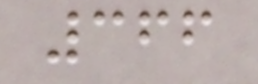366
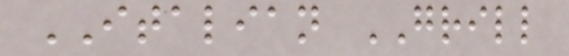ITALIAN GRILL
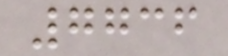7736
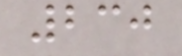230
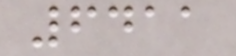6411
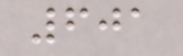601
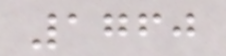1760
